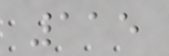115
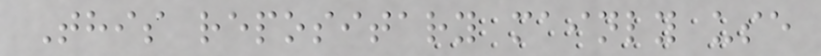This repositary mainly use
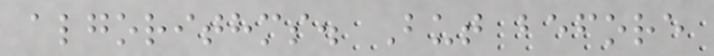algorithms. But before
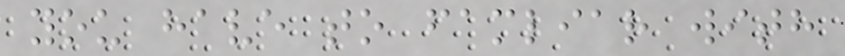you have to famliar with
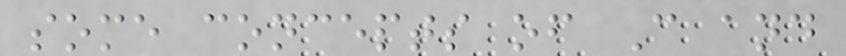some concepts of C and
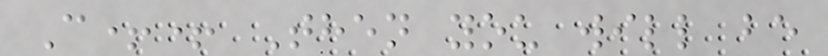C++ Then you will be
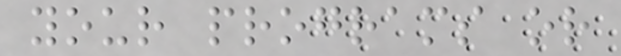your programs or
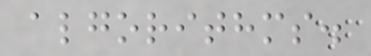algorithms.
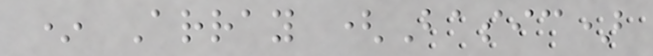* Array (Basic)
